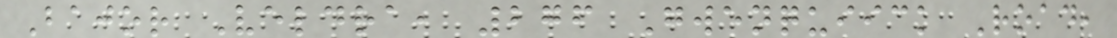Bajor Veldra, 276 Gwenquiick Road,
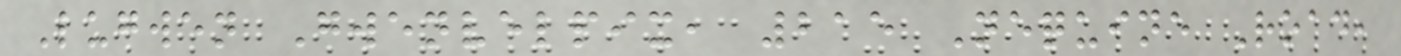Lugwen Gwenvelpix, 215 Nequine Road,
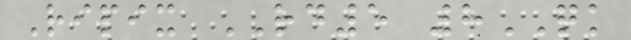Ripix RD5 8QK
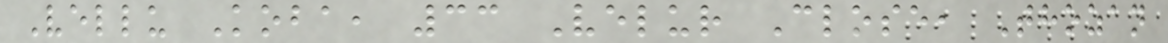Vellu Koba, 33 Velur Close, Thozan
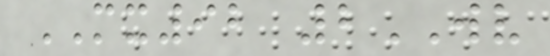MX92 2WV
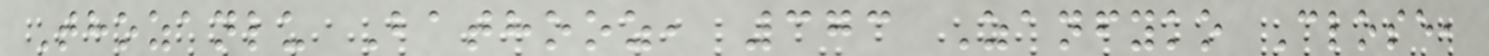Thozanlu Bathooz, 373 Zanfyko Close,
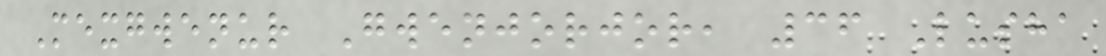Mexgwenur Gwenjorjor, 36 Lusha
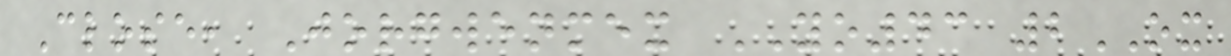Close, Jorgwenmex YO43 2OX
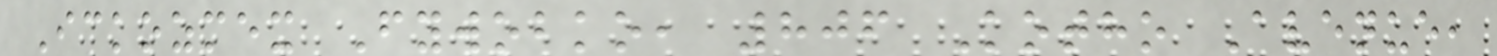Ickozmex Fywobko, 806 Kotho Avenue,
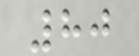80
